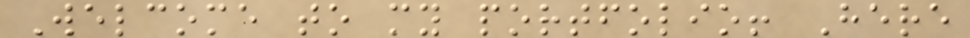Welcome to my portfolio! Here
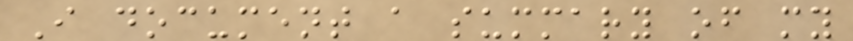I document a summary of my
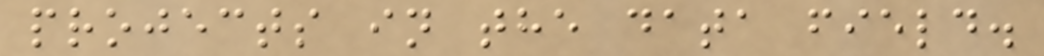projects in the data field.
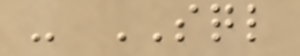- SQL
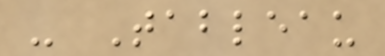- Tableau
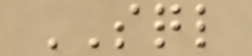SQL
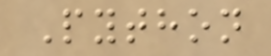Python
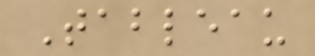Tableau
